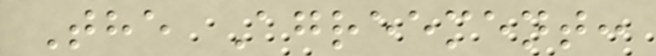The Agreement:
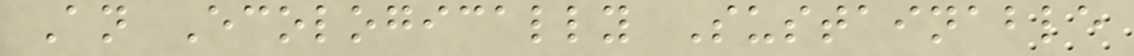An Ecologically Sustainable
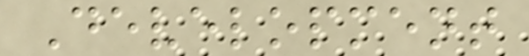Development
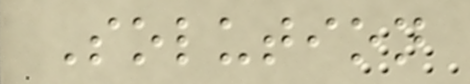Solution
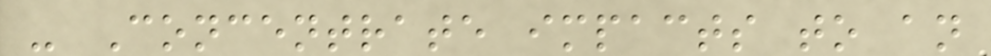- Concentrate impacts to an
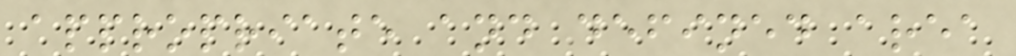appropriate and defined area
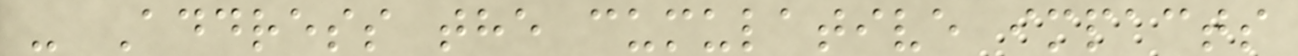- Address the cumulative impacts
